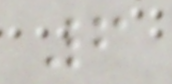6
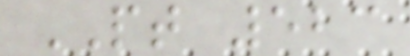PT 523
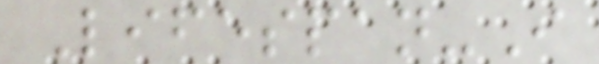Lifespan-I
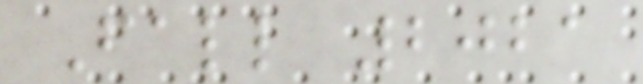Fall 2021
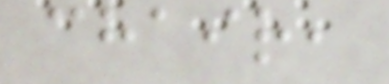chair,
